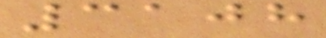3108
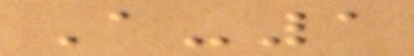A-1
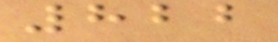822
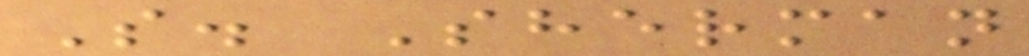S. Sherman
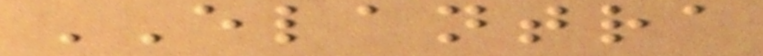ELANTRA
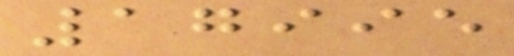17995
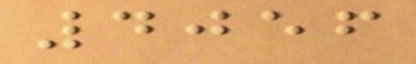4056
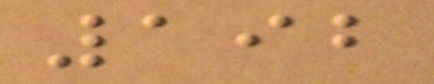192
